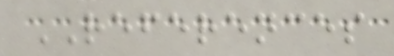REFERENCES
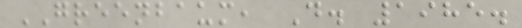GREENBAUM, D. 1985.
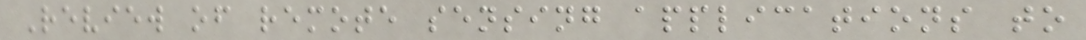Review of remote sensing applications to
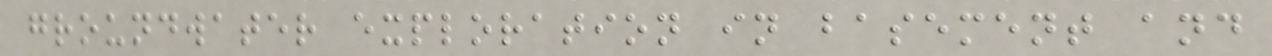groundwater exploration in basement and
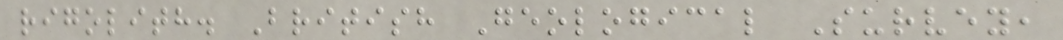rigolith. British Geological Survey,
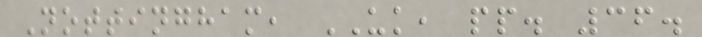Nottingham, UK, pp. 36.
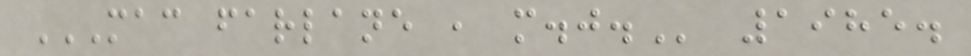MAC FARLANE , M.J. 1985.
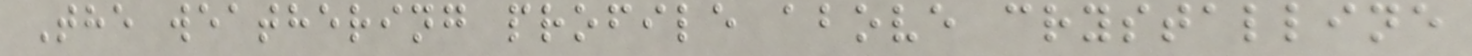The weathering profile above crystalline
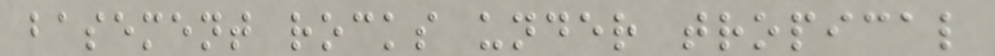basement rocks under tropical
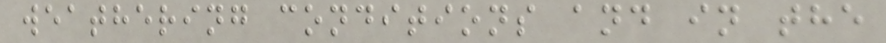weathering conditions and in the
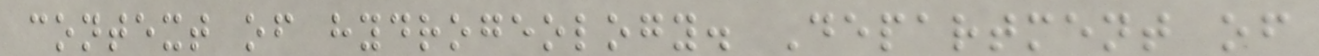context of hydrogeology. Department of
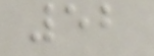52
